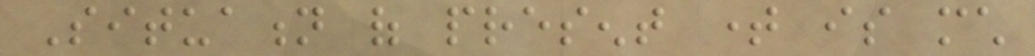Situation of present time is much
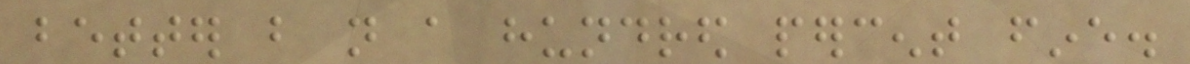better but not a hundred percent fine.
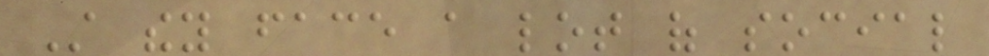Still they face a lot of social
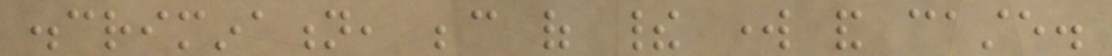discrimination, because of their work and caste.
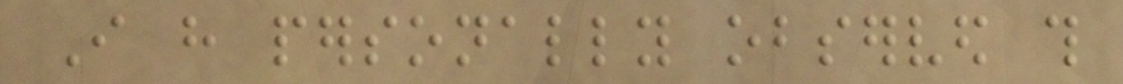I have personally observed this
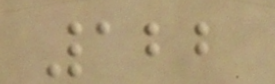122
